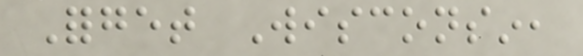Forget Wisconsin,
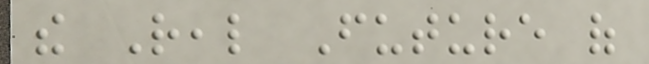the Real Future of
